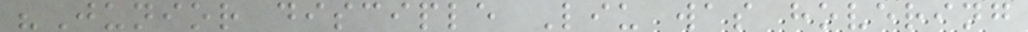"Junior disciple Liu was hovering
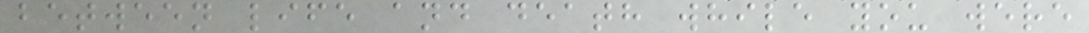between life and death while you were
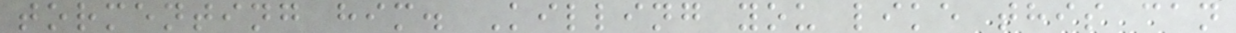tormenting him. Killing you like this can
